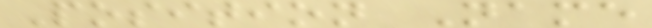Position Name
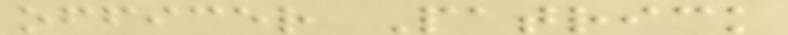officer Patrick
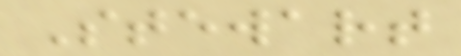Stewart
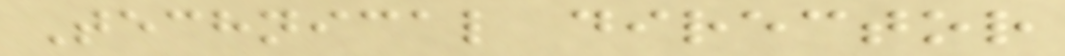Technical director
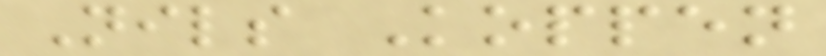Nils Koppen
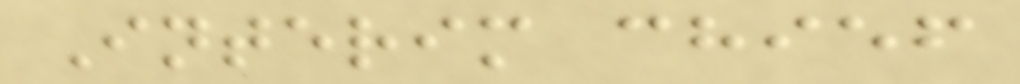Interim chief
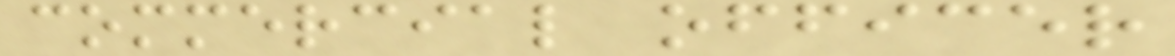commercial officer
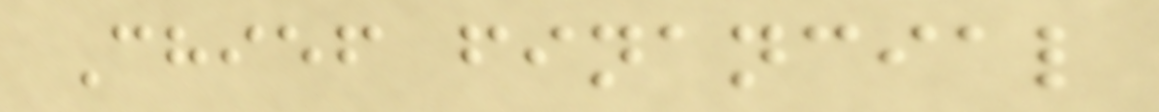Chief financial
